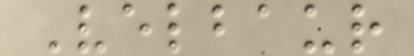Velbaur
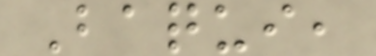Baqui,
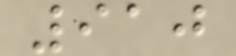910
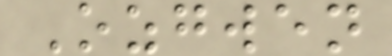Ozgwen
